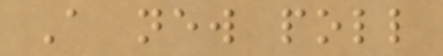A new poll
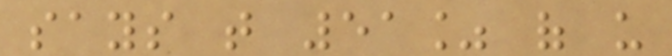says that 51% of us
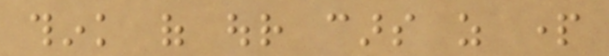think of our cars as part
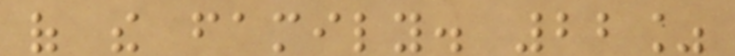of the family. 22%
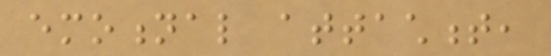emotional attachment,
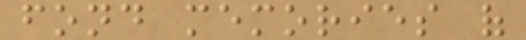fond memories of
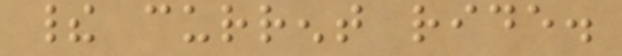their current ride.
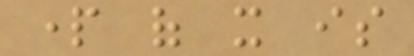part of it is
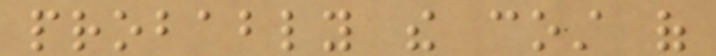probably the cost of
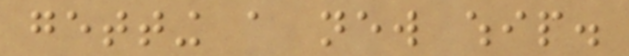getting a new whip.
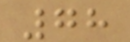78
